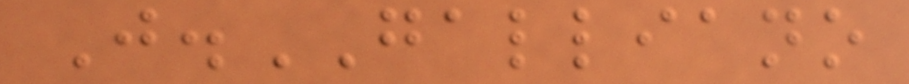J.GALLIANO
